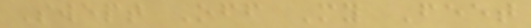Swept Off My Feet
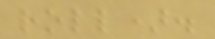roll).
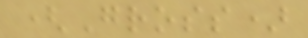(Gross)
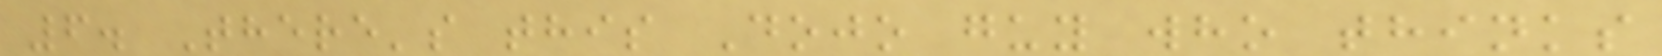6. There's this Dojo guy who thinks
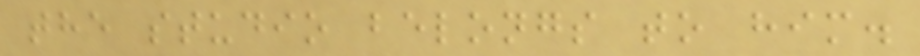the studio belongs to him.
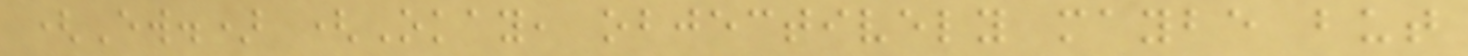(Ew.) (Okay, objectively maybe but
